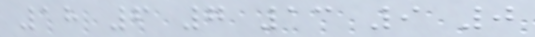18 6 7 13 9 0
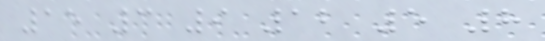15 3 9 12 5 8
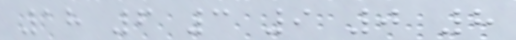18 6 3 9 0 8
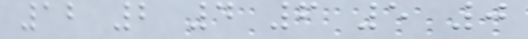12 2 4 6 5 0
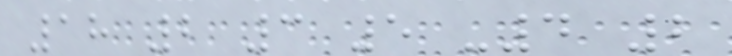18 2 3 5 -4 2
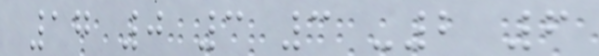17 0 3 3 -2 6
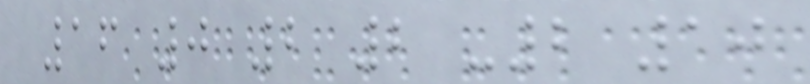16 0 2 2 -2 10
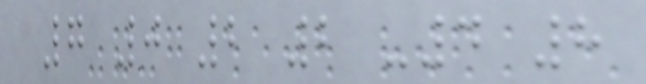7 0 2 2 -4 8
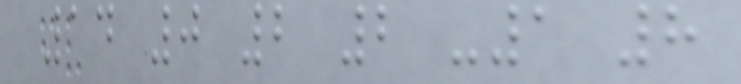14 0 2 2 -1 8
